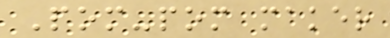Pom-pom maker
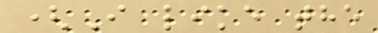(I like the
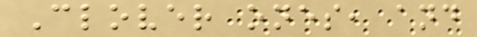Clover ones, and
